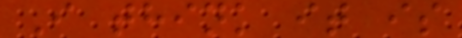I think it is
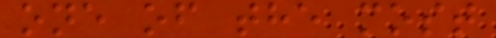one of the most
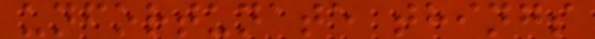unfortunate things
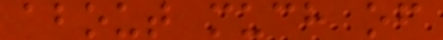about much of
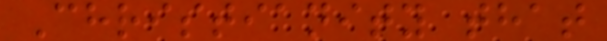Christianity that
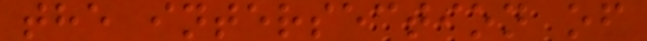the intersection of
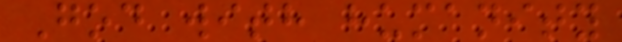God with humanity
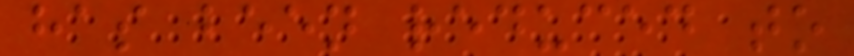has been reduced to
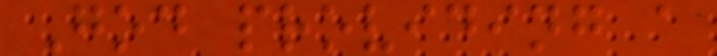God providing a
